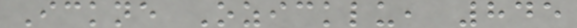Ickne Ozicklu, 845
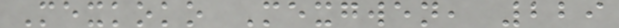Mexkoko Mexgwen, 229
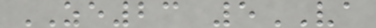ZE23 5VA
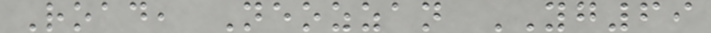Road, Neozzan YG69
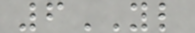6YL
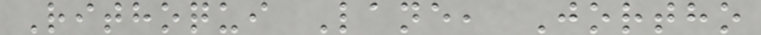Rithoqui Lane, Jortho
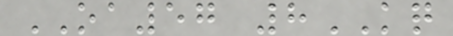OA57 8KQ
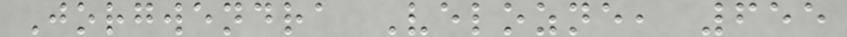Jorgwendra Velozne, 655
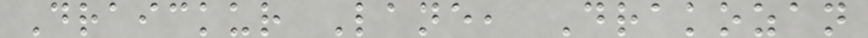Draickur Lane, Drakozan
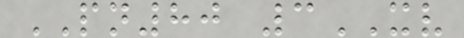PN80 3XV
